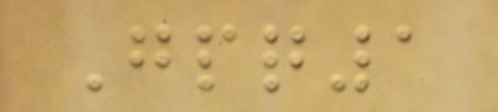Gpq1
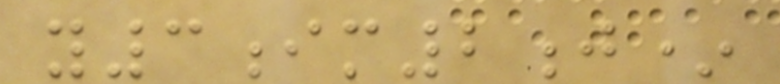y3im2j*
